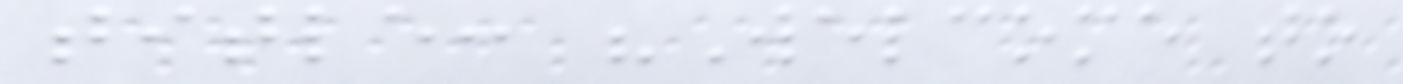title: "Welcome to
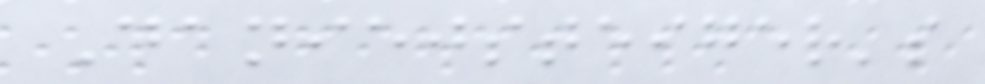Daniejsteiger's
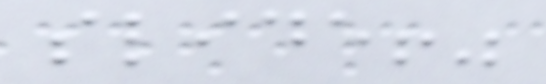slide!"
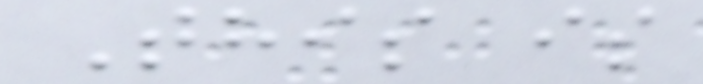This is
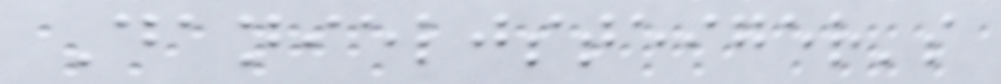Danieljsteiger's
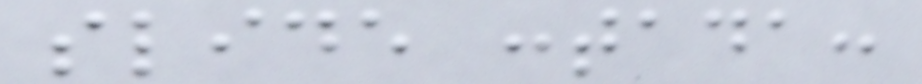slide :tada:
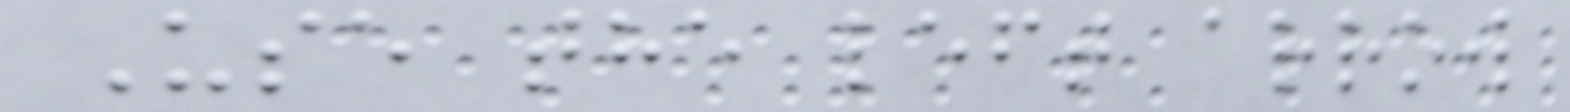Use the left arrow
